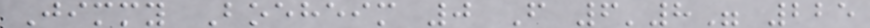Jimmy Boeheim 0 F 6'8" 225
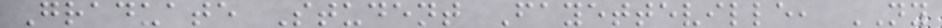Graduate Student Fayetteville, NY
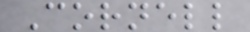Cornell
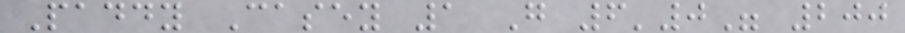Paddy Casey 1 G 6'0" 200
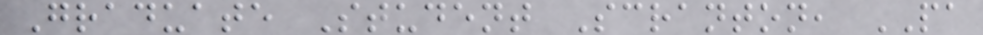Graduate Student Scranton, PA
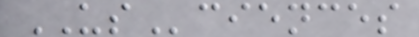USciences
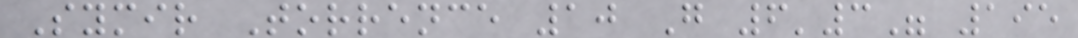Symir Torrence 10 G 6'3" 195
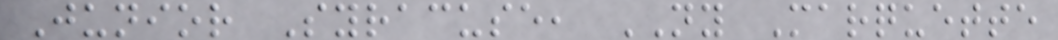Junior Syracuse, NY Marquette
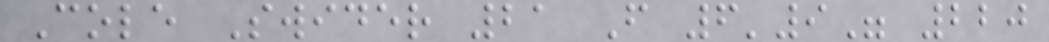Cole Swider 21 F 6'9" 220
